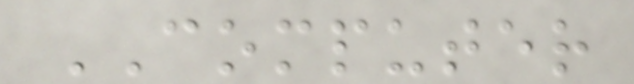COMPUTER
